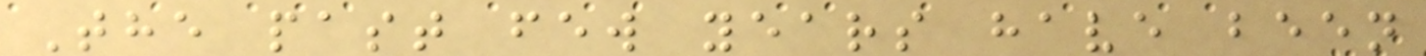The past few years have been
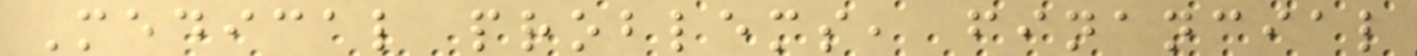Medical problems, financial
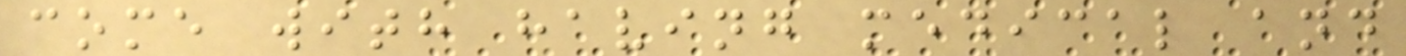come with having medical and
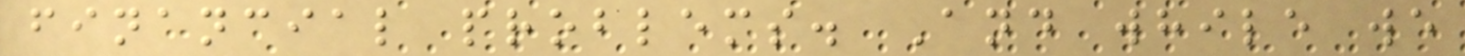financial problems. And while we
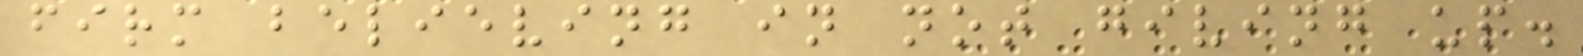firm believing in not giving up.
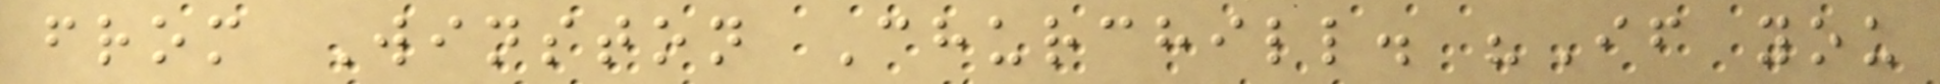from Winston Churchill. "If you
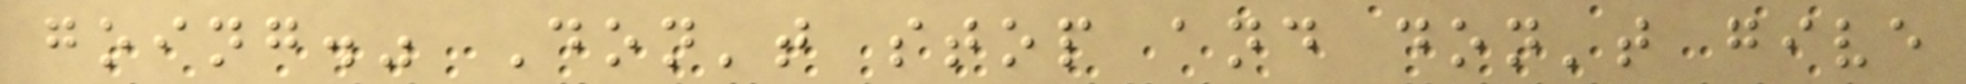going." Don't stop and don't give
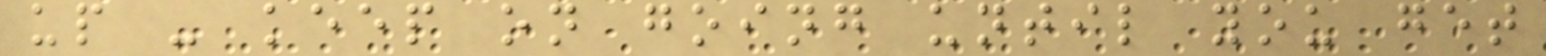up - keep on going until you get
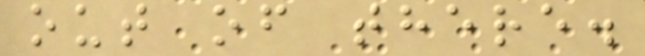out of there.
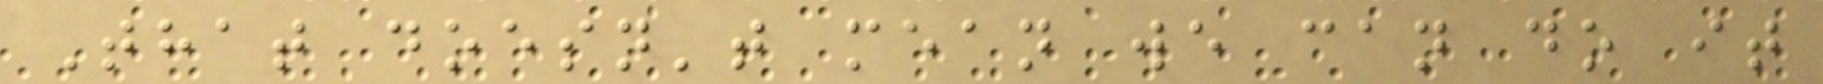That doesn't mean we can do it
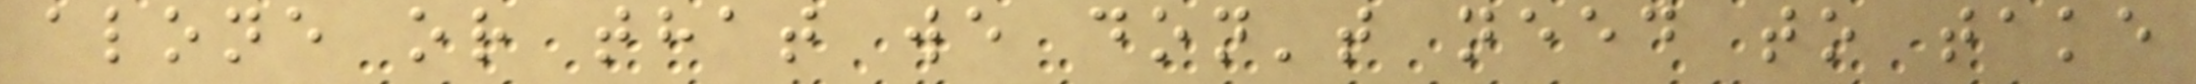alone or that we don't need to take
